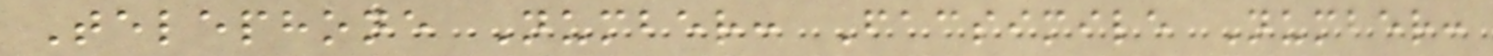Telephone Number: Facsimile Number:
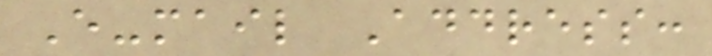E-mail Address:
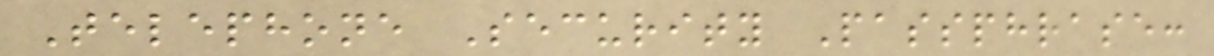Telephone Security Passphrase:
